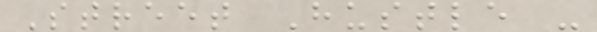Street Hustle -
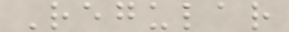Regular
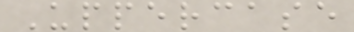Uppercase
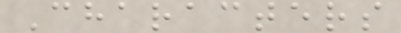Characters
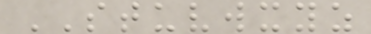STUVWXYZ
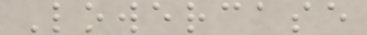Lowercase
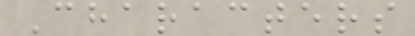Characters
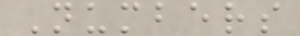Numbers
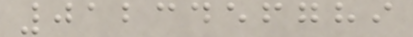0123456789
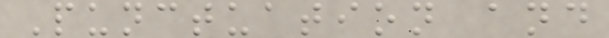Punctuation and
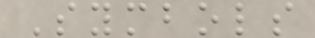Symbols
